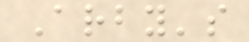Arby's
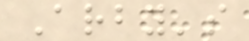Arby's
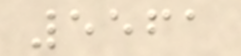5561
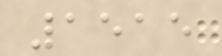1515
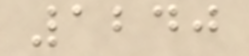1240
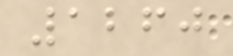1260
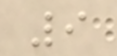9
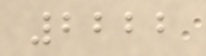2222
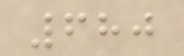680
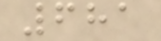681
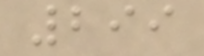299
